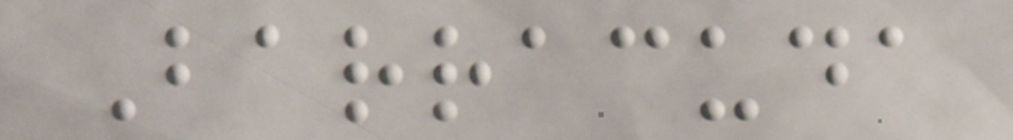Barracuda
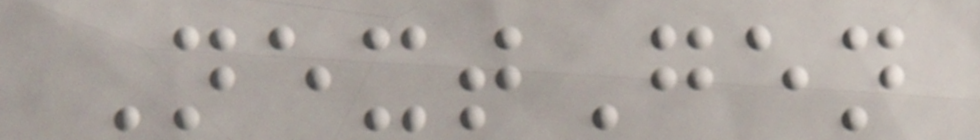NextGen
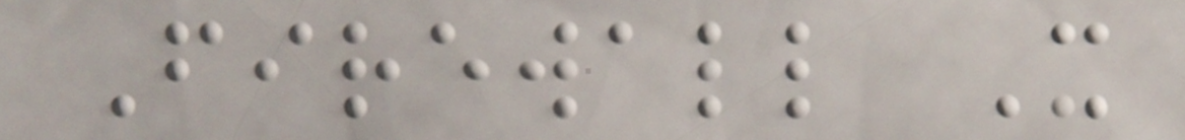Firewall X
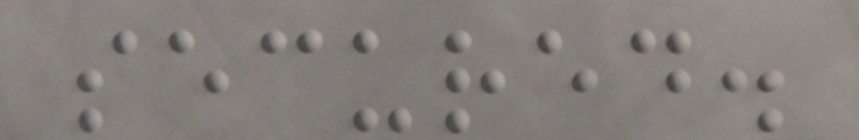secured.
